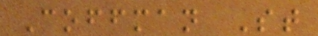Coffman St
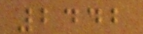2442
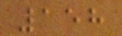158
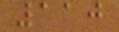110
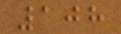108
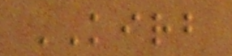KIRB
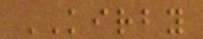KIRBY
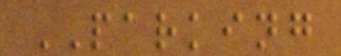PARKING
